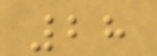28
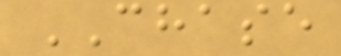CHASE
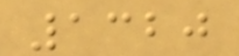1320
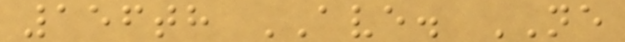156th AVE. NE
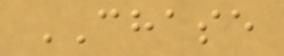CHASE
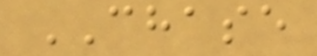CHASE
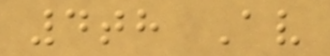4th Av
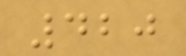420
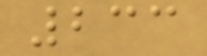233
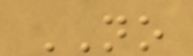NO
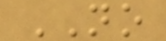NO
